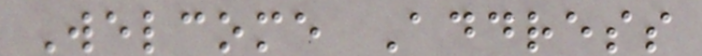Welcome Address
